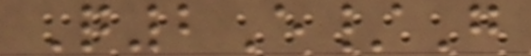Q2E/G
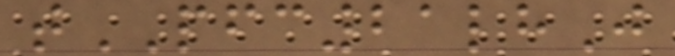tPFC21lhJ
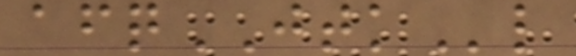afqJTKl
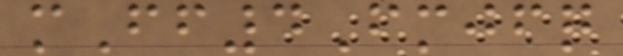mFf4Fmjfq
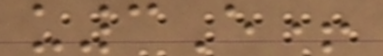u3E+
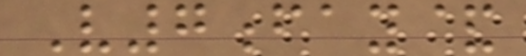V7fay&
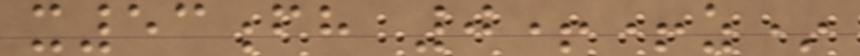x53fh 0++z*
